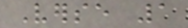Verse 1
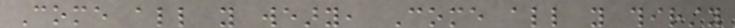Come all you weary, Come all you thirsty
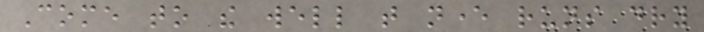Come to the well that never runs dry
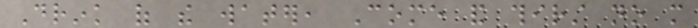Drink of the water, Come and thirst no more
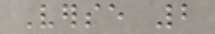Verse 2
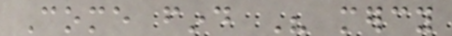Come find His mercy
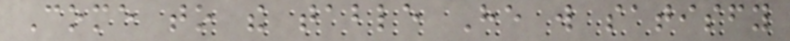Come to the table He will satisfy
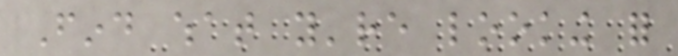Find what you're looking for
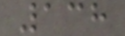138
